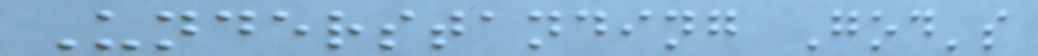Understanding God's
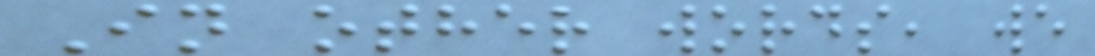In other words, we
